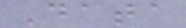Data
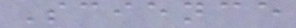Science
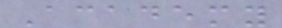Academy
